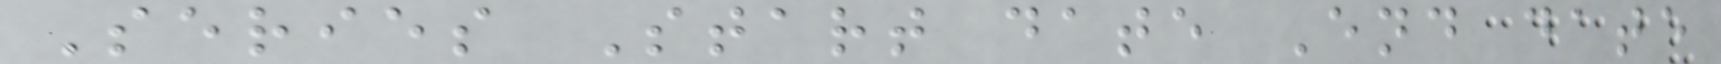Series Start date End date
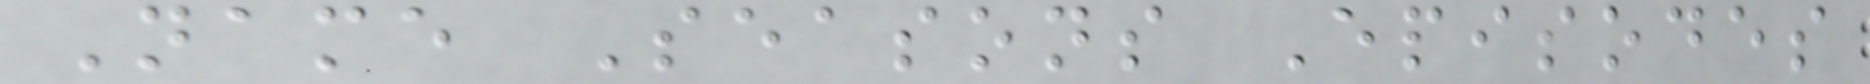Name Seasons Episodes
